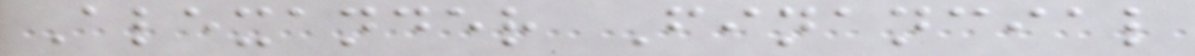Alexander Financial
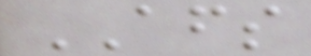AFS
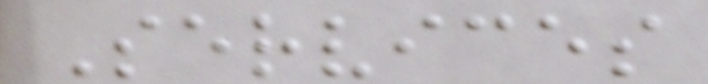Services
